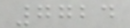7724
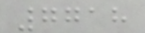7718
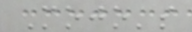Mojo's
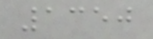1350
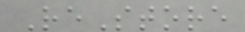ReStore
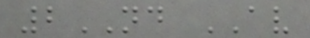2ND AV
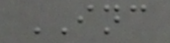INC
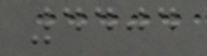4404
